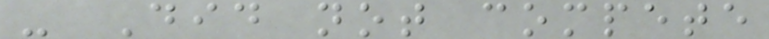- Did not compete
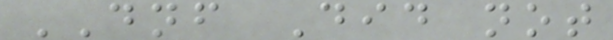DNF Did not
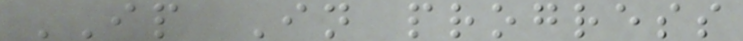IP In progress
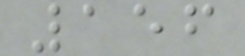156
